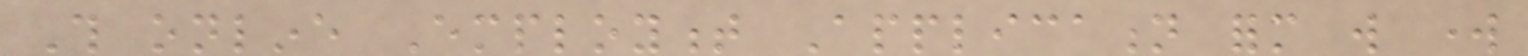This online Employment Application form will work
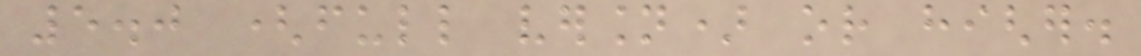5.0 (full version) or higher.
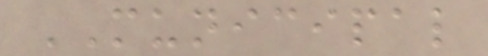MUNICIPAL
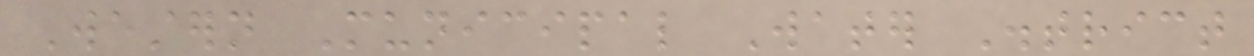Western Municipal Water District
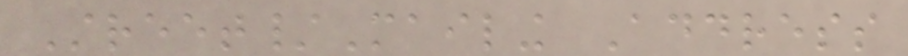Street/Mailing Address
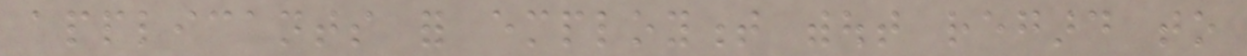applicants for employment without regard to
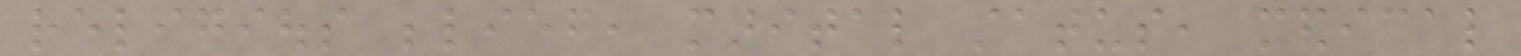religious belief, marital status, medical
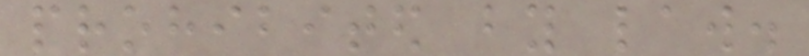prohibited by law.
